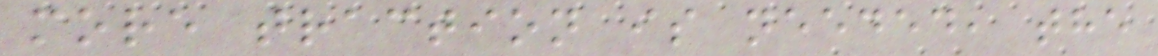more traction is needed, the
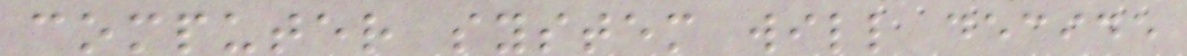computer system will decide
